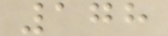178
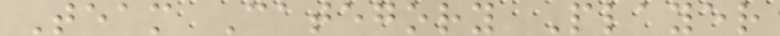Team Category Player
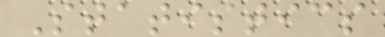Statistics
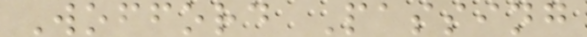Wofford Passing
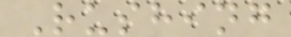Rushing
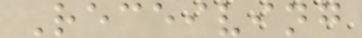Receiving
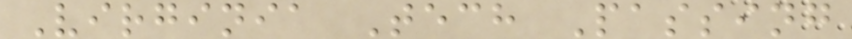Virginia Tech Passing
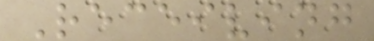Receiving
